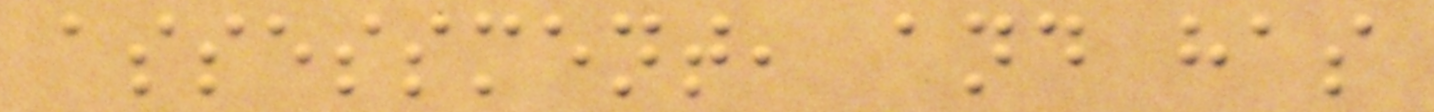assessment, and has
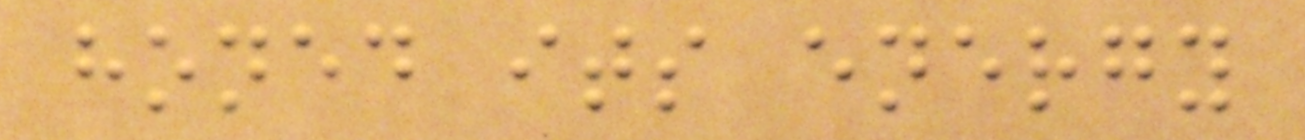honed its energy
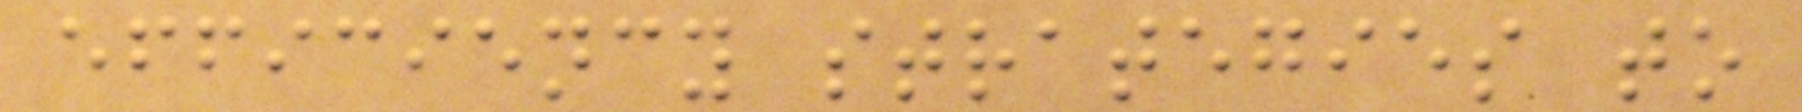efficiency strategies to
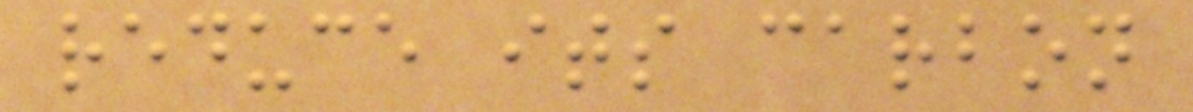reduce its carbon
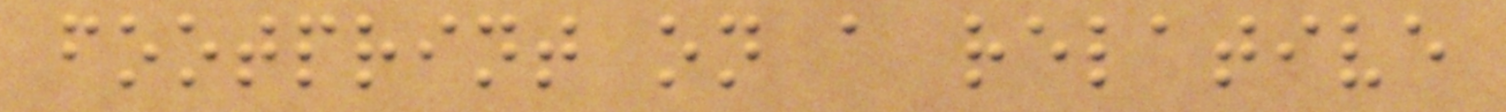footprint on a relative
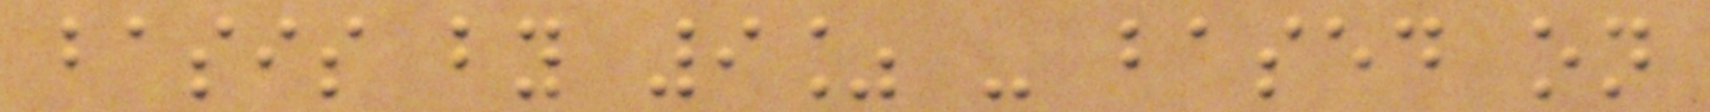basis by 9% - based on
